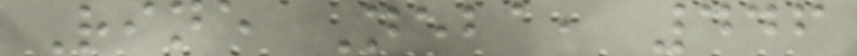Rine Neba, 446
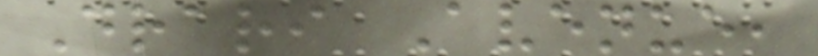Drari Avenue,
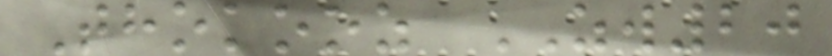Thokooz ZW20
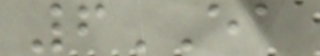6EA
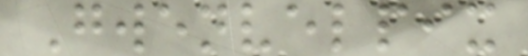Gwenvelpix
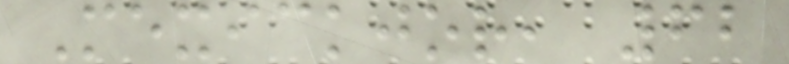Mexickjor, 62
